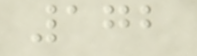172
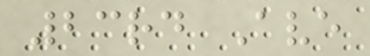23rd Ave
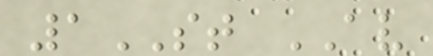1ST AV
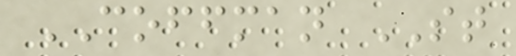COFFMAN ST
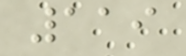119
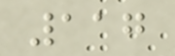117
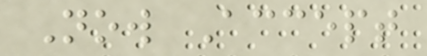Now Accept
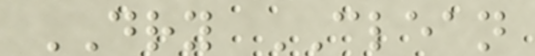DRY CLEAN
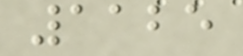1125
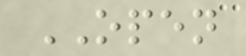OPEN
